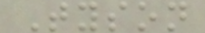Tyson
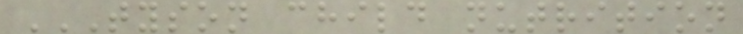TYSON CHILD NUTRITION
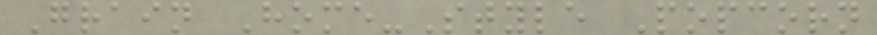Grain Home-Style Popcorn
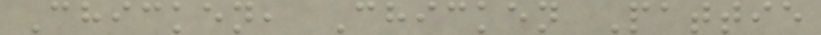Chicken, Chicken Pattie
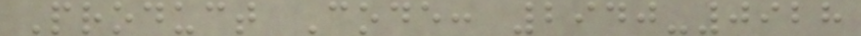Product Code: 2940-0928
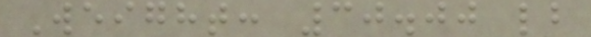Weight: 30.00 lb
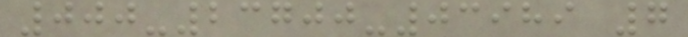000-23700-03989 7
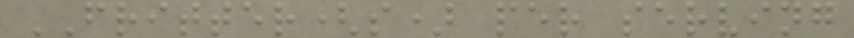FRITTER(s) per serving
